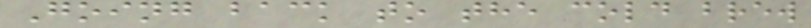Going back to the cold brew
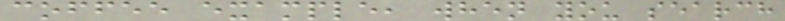coffee example, when you search
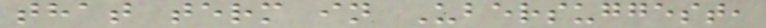that term in Ubersuggest,
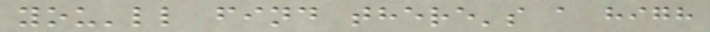you'll find there's a high
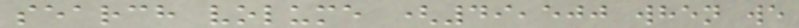search volume (49,500 when we
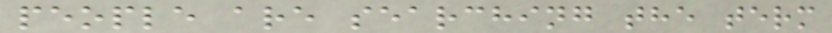people are searching the term
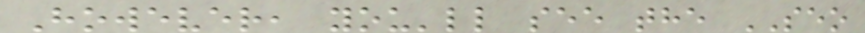However, you'll see the SEO
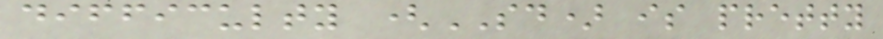difficulty (SD) is pretty
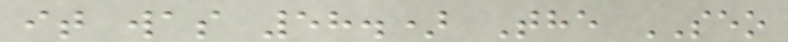it was 58.) The SEO
